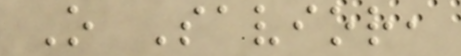O Savior,
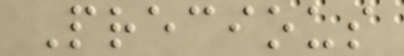Precious
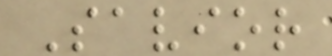Savior
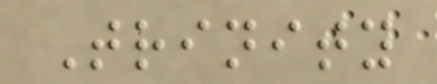Trinity
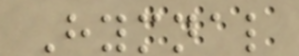Hymnal
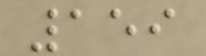159
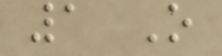1 O
